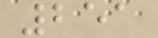251
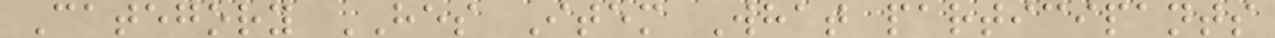Category HES Item What participants
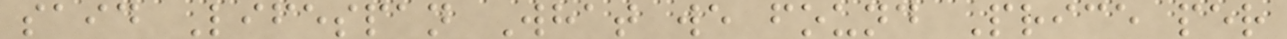said Lifespan What we found Price per
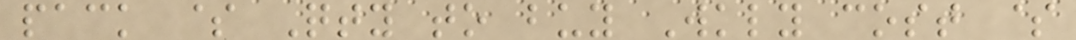pack $ Qty to buy Wkly cost $
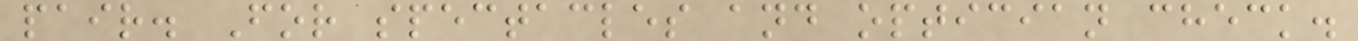pair. For spectacles and optician check.
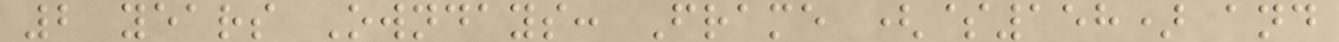2 years Owndays: Frame ($158) and
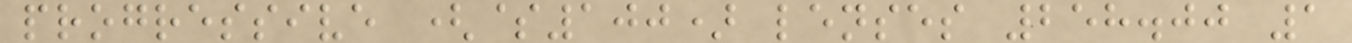progressive ($100) lenses 258.00 1
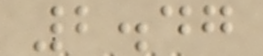2.47
